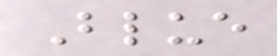Blue
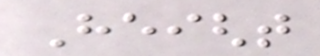Height
